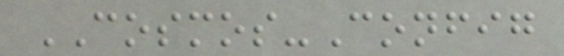COSMOS-Config
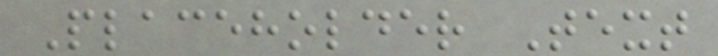Placeholder Text
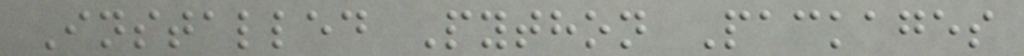Installed Python Packages
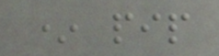* pip
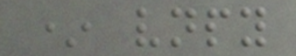* vnpy
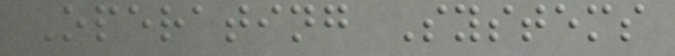Operating Systems
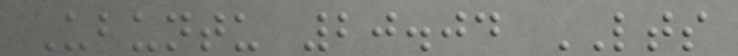Ubuntu 20.04 LTS
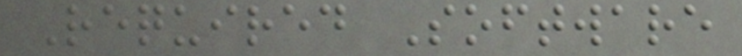Required Software
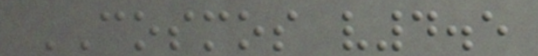COSMOS v4.5
